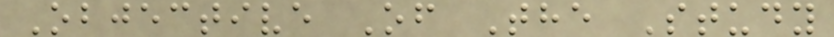Objective Of The Study
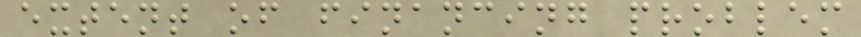extent of financing problem
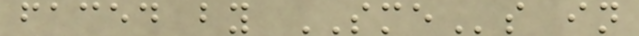faced by SMEs in
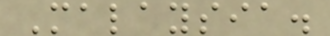Malaysia.
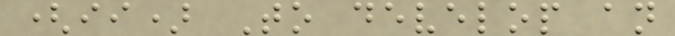(ii) To develop an
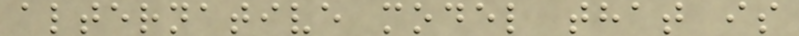alternative model that is
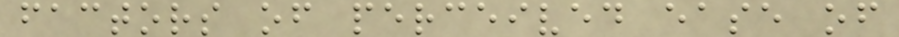factors of perceived ease of
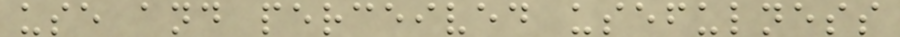use and perceived usefulness
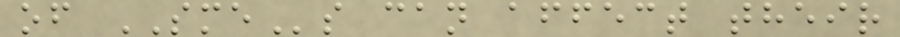of SMEs can affect their
